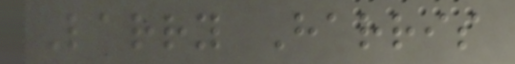Larry Harris
